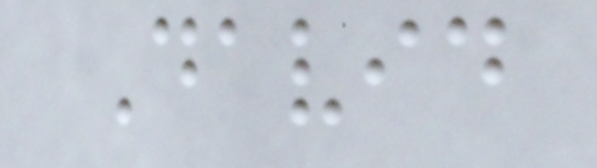David
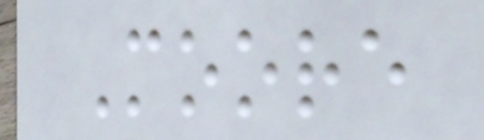Moore
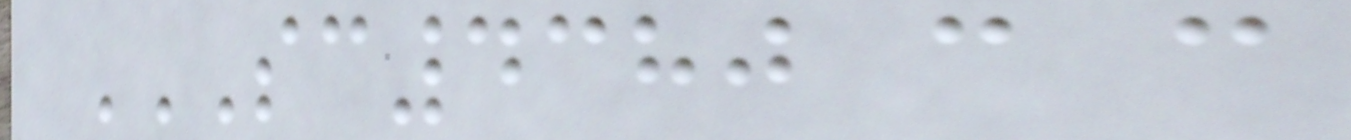SC4380 C C
